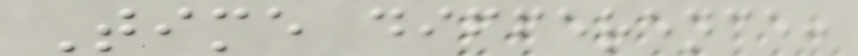Time difference:
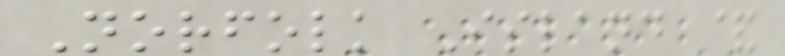Norfolk Island &
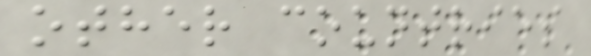other countries
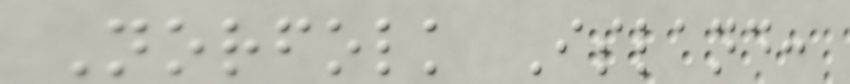Norfolk Island:
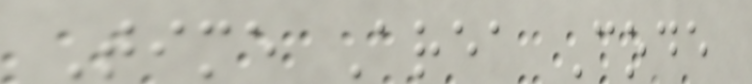Time Area Code
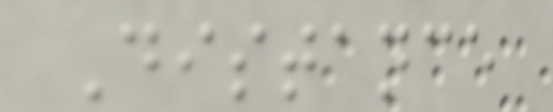Distance
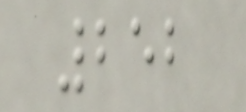252
